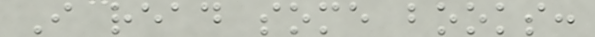I read some books:
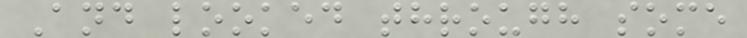And looked through some
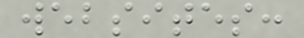websites:
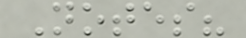Notes?
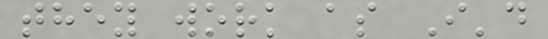they work as I'd
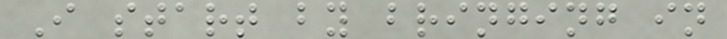I start by bringing in
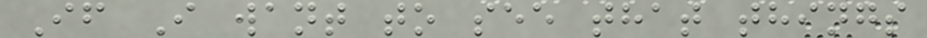If I want to see that things
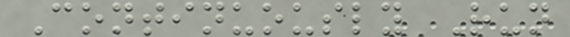Continuously Run
